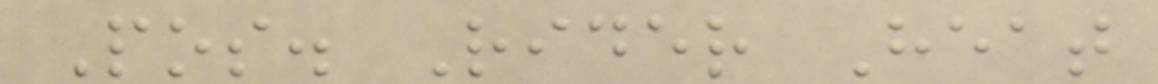Pos. Rider Heat
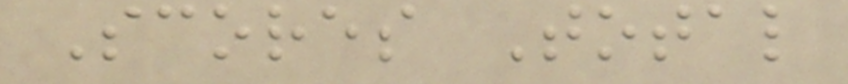Scores Total
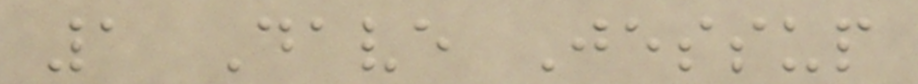1 Dave Jessup
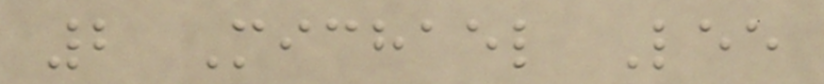2 Michael Lee
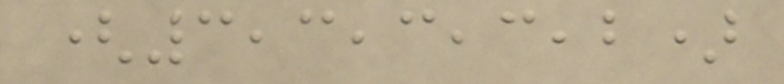(3,3,3,3,2)
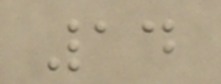14
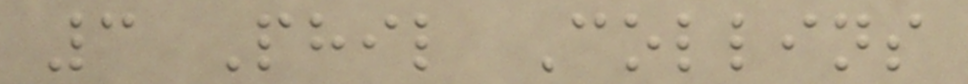3 Phil Collins
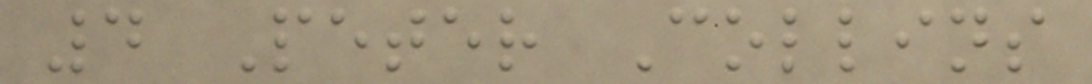4 Peter Collins
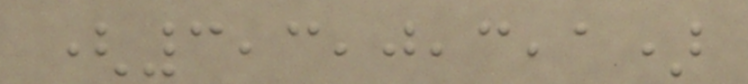(3,3,0,3,1)
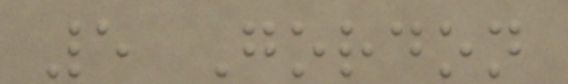5 Gordon
